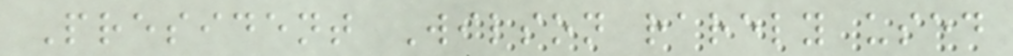President Wilson rarely used
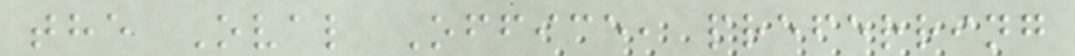the Oval Office, preferring
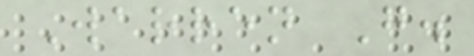Warren G.
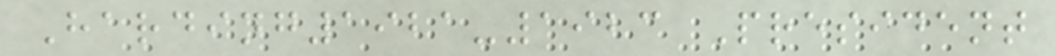Harding1921-1923 President
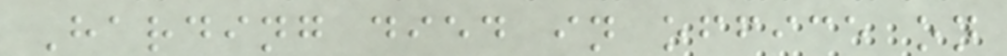Harding died in office on
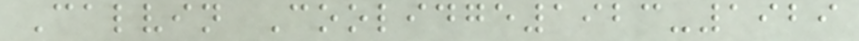Calvin Coolidge1923-1929
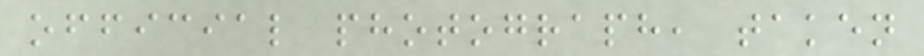official photograph, taken
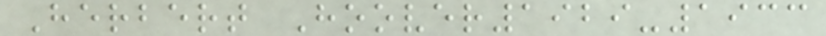Herbert Hoover1929-1933
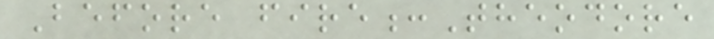Before fire:Theodore
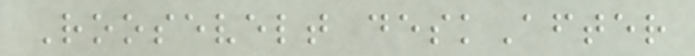Roosevelt deskAfter
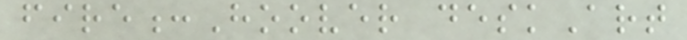fire:Hoover deskArt
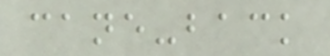cane-back
